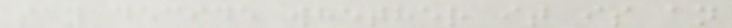say decide whether it is an
